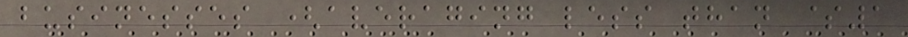businesses (averaging less than $1
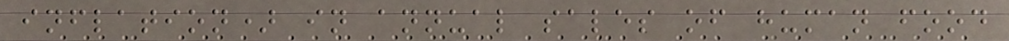inflation) in annual sales of human food
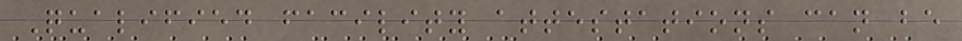Qualified facility attestations can be
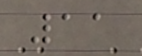11
